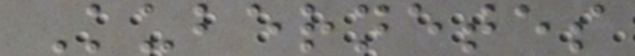Kubernetes
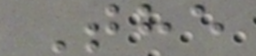The
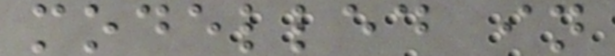modelled in
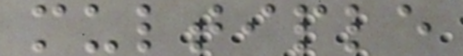multiple
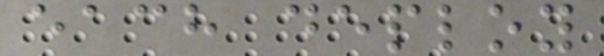each deploy
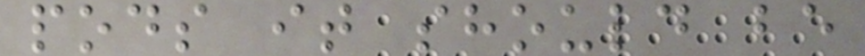pods it should be
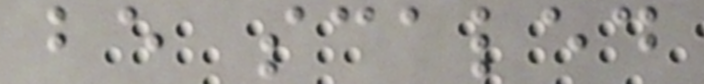be scaled
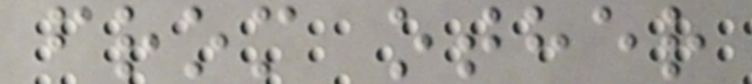from other
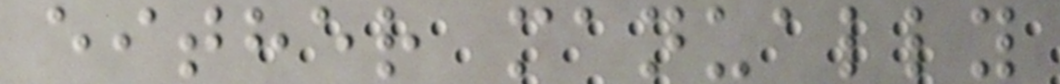either manually
